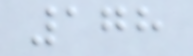178
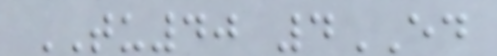TU40 4ED
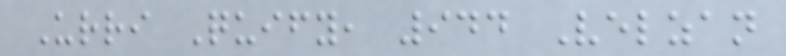Urri Quify, 944 Velzan
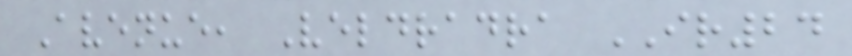Avenue, Veldradra IR24
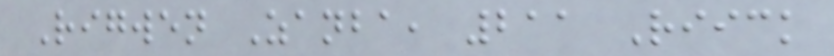Rigwen Zanba, 211 Riick
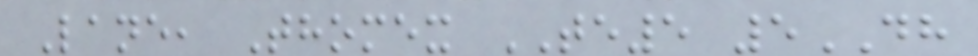Lane, Thomex TE5 5DH
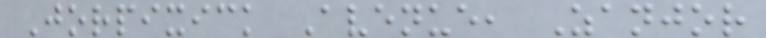Jorpixick Avenue, Zanjor
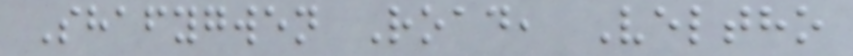Shafygwen Road, Veltho
